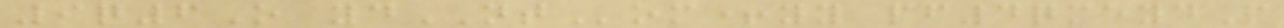9q6O ydNTom+yy pf4qmeydP
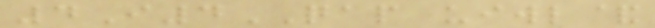4I4QAP uiwl&
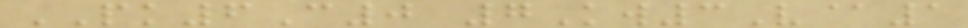PK6C0 7Kw3V@1
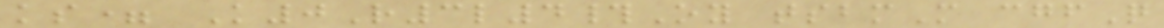ks= K0R3l4#Oy tsbmM cgfQ
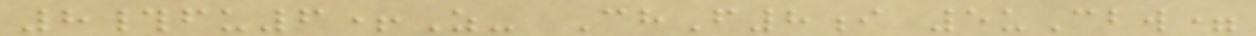8#fu6+Z- ChF8i 5uCbw=
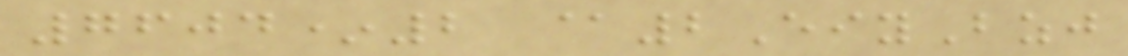7604*2 @2EiyBzj
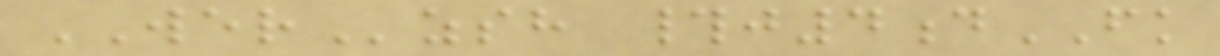WERzsh #j4dFK
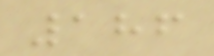186
